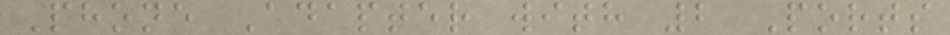Phone Adapter with 2 Ports
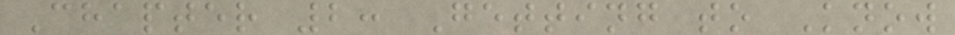Chapter 2: Getting to Know
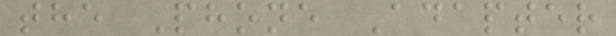the Phone Adapter
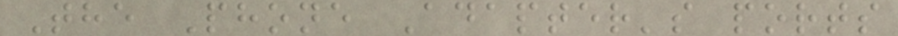The Phone Adapter's ports
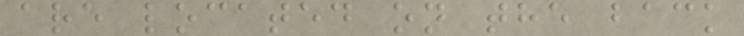are located on the back
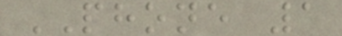PHONE 1
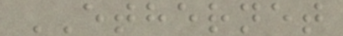ETHERNET
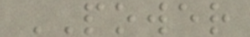POWER
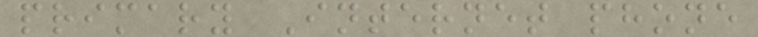primary Internet phone
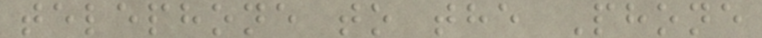telephone to the Phone
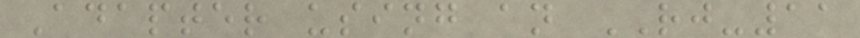Adapter using an RJ-11
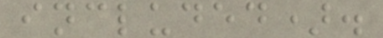included).
